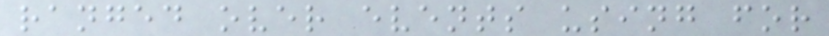ranged over events using for
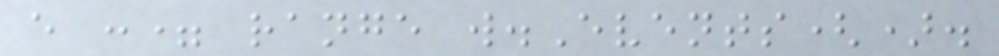e := range w.Events().
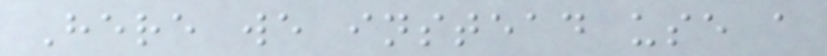Here we instead use a
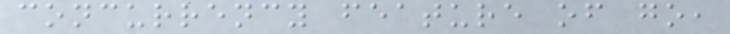concurrency feature of go,
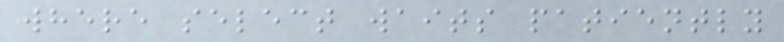where select waits patiently
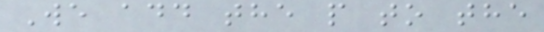We add the p to the
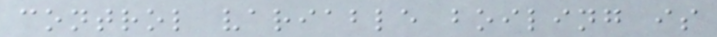control variable boiling is
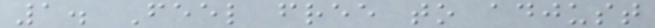1. Feel free to adjust
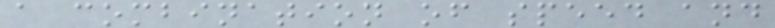a combination of speed and
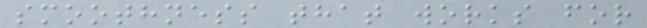smoothness that works for
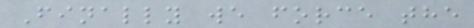Finally we force the
